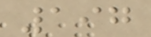197
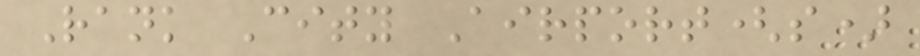Rank City Airport(s)
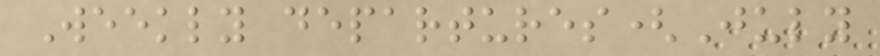Weekly departures(July
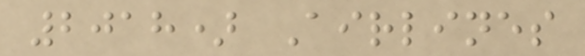2018) Airlines
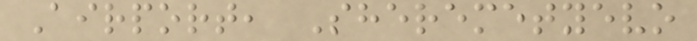Airport, Sheremetyevo
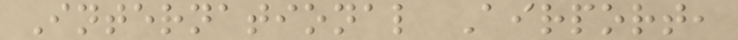International Airport,
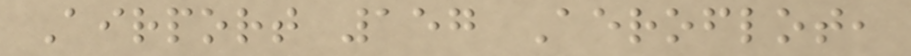Airport 157 Aeroflot,
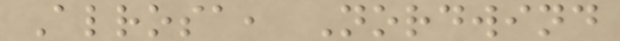Alrosa, Nordwind
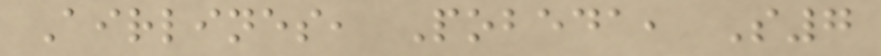Airlines, Pobeda, S7
